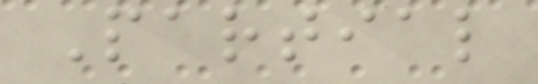Partial
